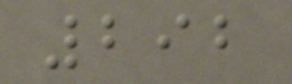292
